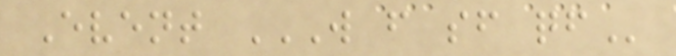Event W F SF QF
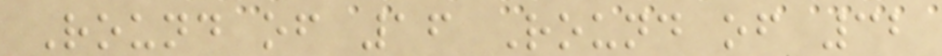Round of 16 Round of 32
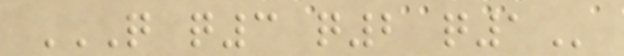Q Q3 Q2 Q1
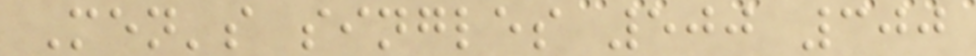Men's singles 500 300
